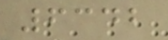6342
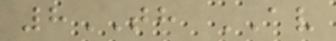8TH AV
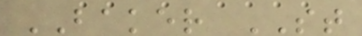BAKER ST
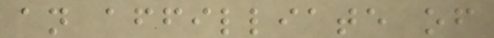an affilliate of
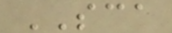SCA
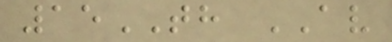15TH AV
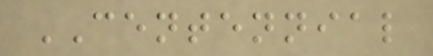CENTENNIAL
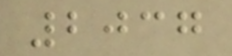2037
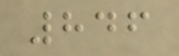846
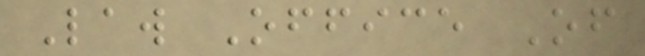Law Office Of
